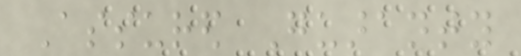Assured Guaranty
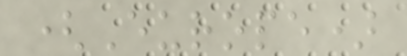(Europe)
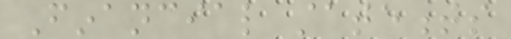Financial statements
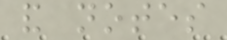and notes
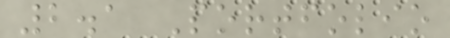2.1 Portfolio
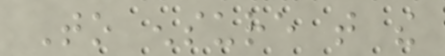To ensure that the
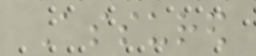Assured
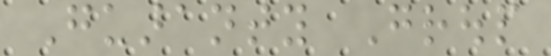Guaranty Group
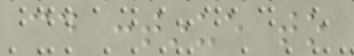could continue to
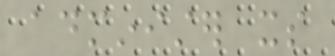administer its
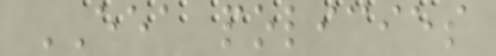EEA policies
